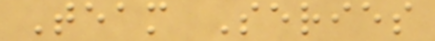Team Series
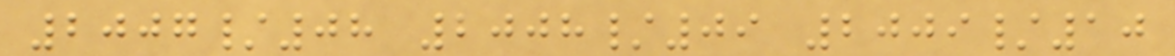2007/08 2008/09 2009/10
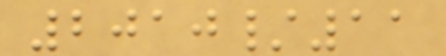2010/11
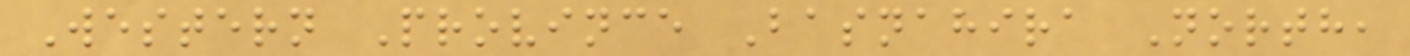Western Province Basnahira North,
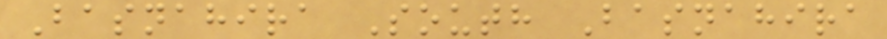Basnahira South Basnahira
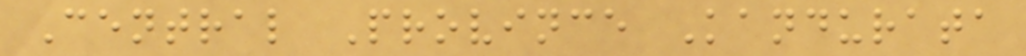Central Province Kandurata
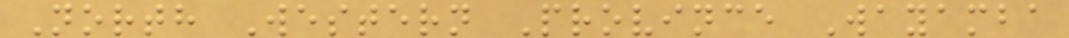North Western Province Wayamba
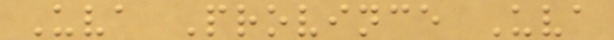Uva Province Uva
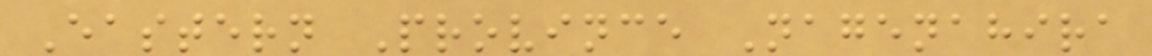Eastern Province Nagenahira
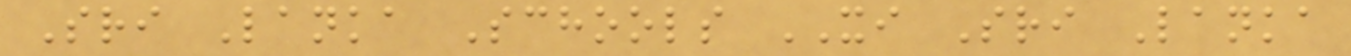Sri Lanka Schools XI Sri Lanka
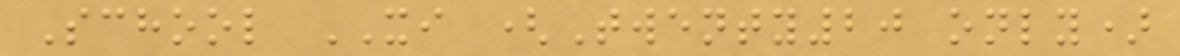School XI (Twenty20 only)
